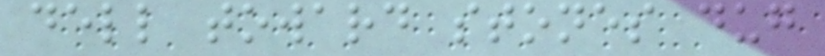dell toward stones dug
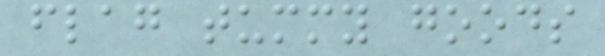flag tummy goods
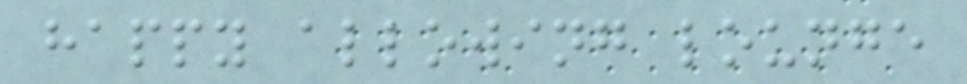happy allowing lounge
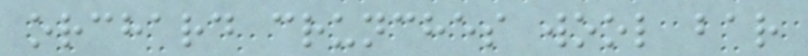orchard crunches wool bar
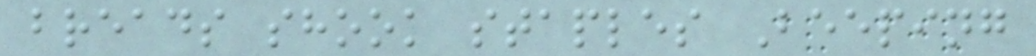breads shook staples Beeping
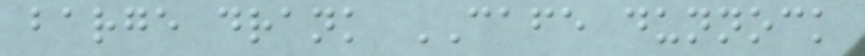barge drank CAFE dunnock
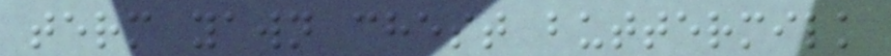term yawn chest buttermilk
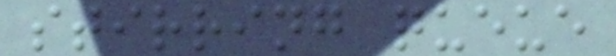stirring queue
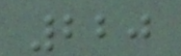220
